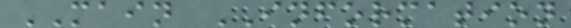MAIN INFORMATION
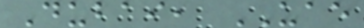Dubai, UAE
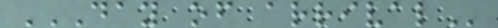DAY OF ARRIVAL
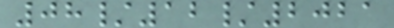08/12/2021
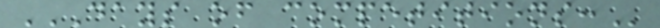DAYS OF COMPETITIONS:
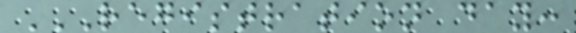REGISTRATION DAY:
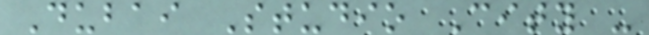Dubai Studio City -
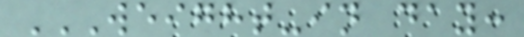WEIGHT-IN DAY:
